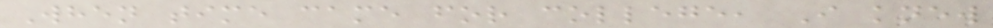When time came for college, I knew
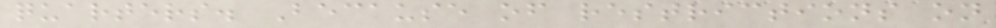quarters. Because of restrictions on
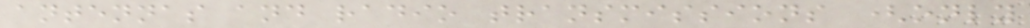antennas and radio transmissions (only
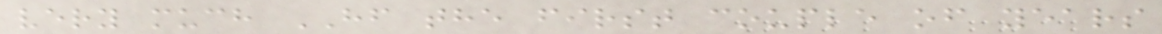very much HF the first couple of years
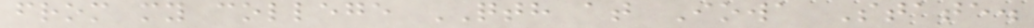from my college QTH at Iowa State.
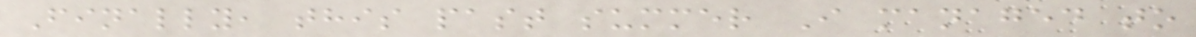Finally, this past summer I managed to
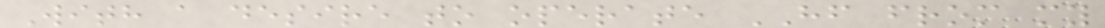With a desire to operate HF from my
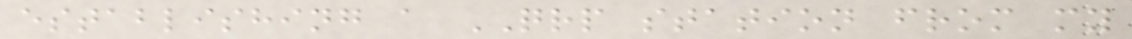establishing a QRP station from my
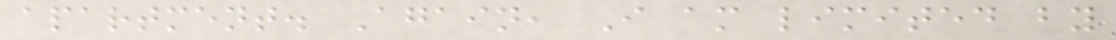apartment. Again, I am limited by
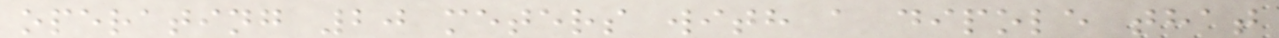operating 20 meters with a dipole that
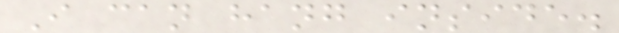I can hang inside.
